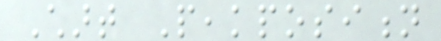Chart Peakposition
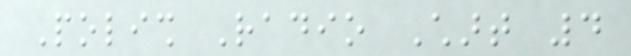Polish Radio Chart 4
